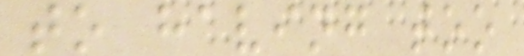to having too
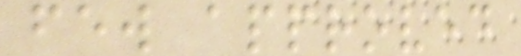few approved
